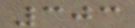303
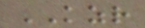KZR
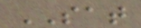SAT
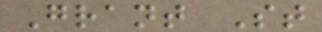Grant St
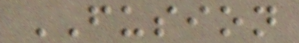FUSION
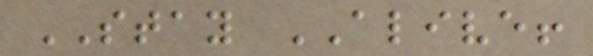STAY ALIVE!
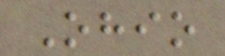Ohio
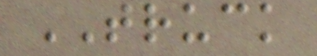TRUCK
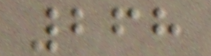268
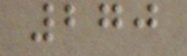270
